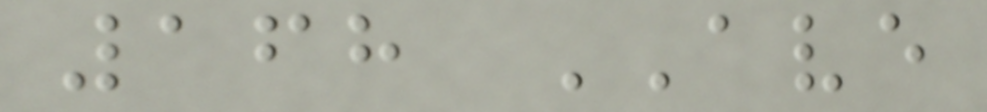168 AVE
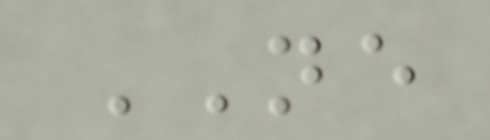NE
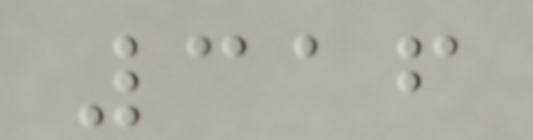316
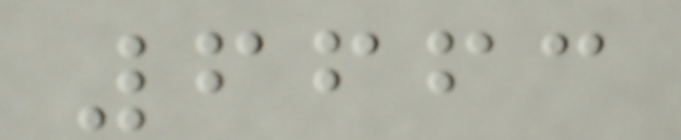6663
